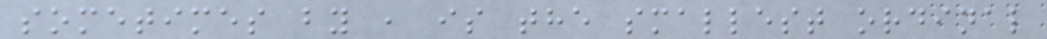sometimes by , is the smallest ordinal
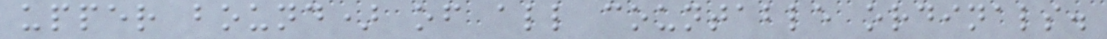upper bound) of all countable ordinals.
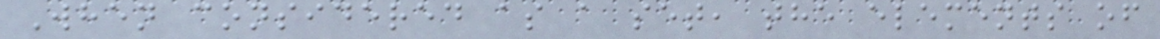When considered as a set, the elements of
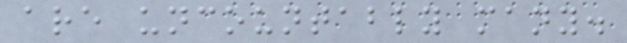are uncountably many.
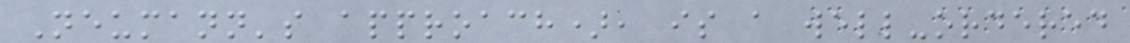Neumann's approach), is a well-ordered
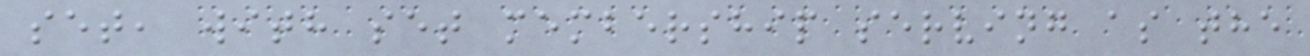set, with set membership serving as the
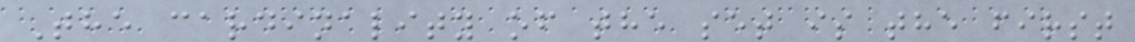The cardinality of the set is the first
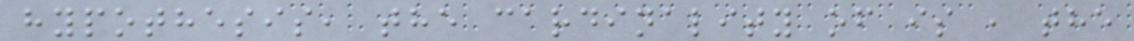hypothesis, the cardinality of is , the
